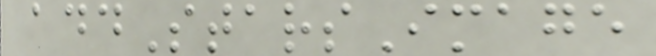addStarsImage
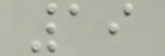19
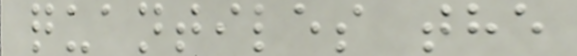quantiles the
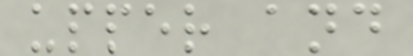upper and
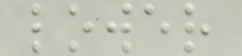lower
